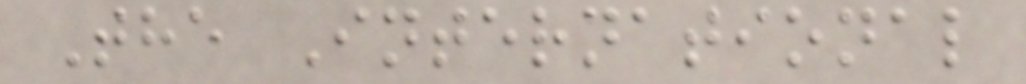The International
